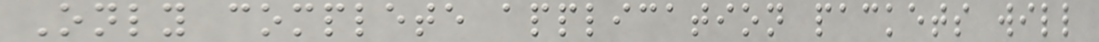Only complete application packets will
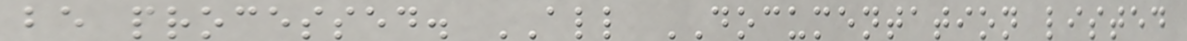be processed. ALL DOCUMENTATION listed
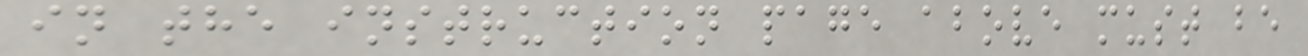in the instruction page above must be
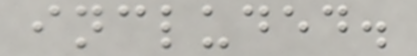included.
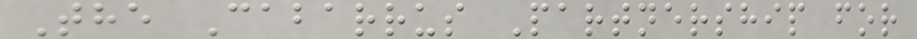The Cabarrus Partnership for
